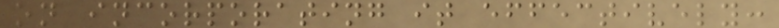on incorporating it effectively:
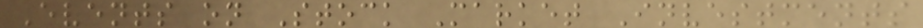Events on Stock Market Investments
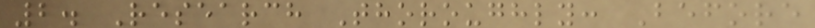2. Research Thoroughly: Before
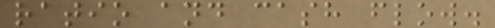ratio and cash flow.
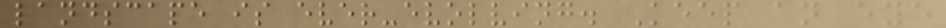landscape is ever-evolving. Keep an eye
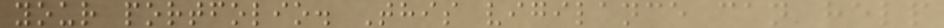your portfolio. This vigilance can help
